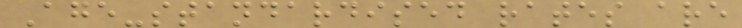Age-standardised rates are
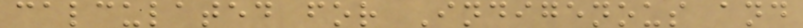calculated for Indigenous and
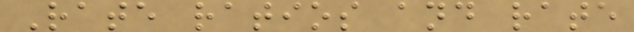Rate ratios and rate
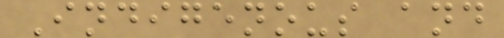Indigenous and
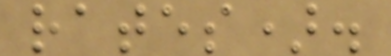rates).
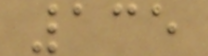135
